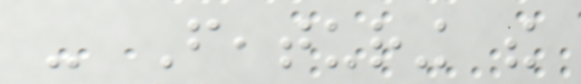- Featuring the
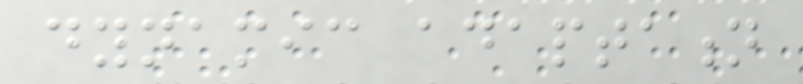dynamic adaptation
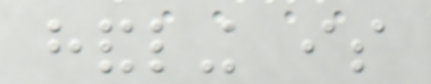handling is
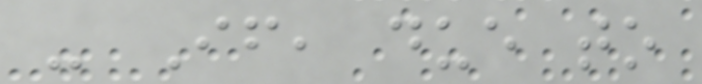- If, due to
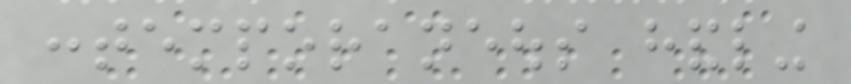contemporaneous handling
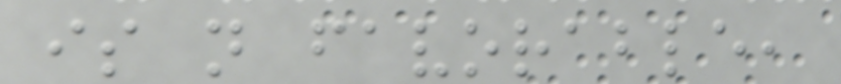is not favorable,
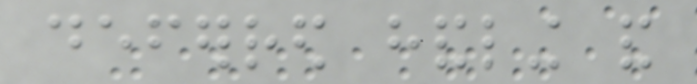deferred handling and
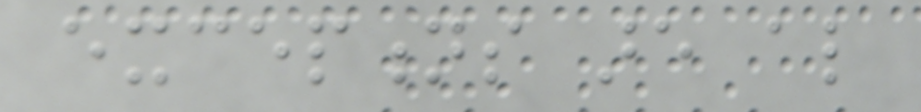exceptions are also
